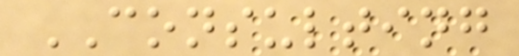CONSULTING
